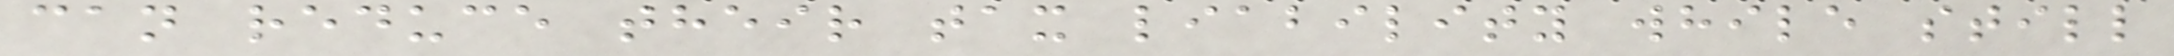can reduce their tax liability while still
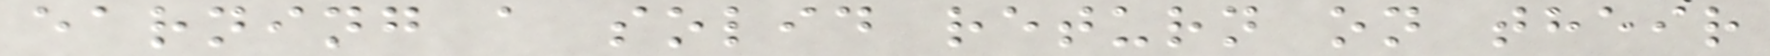earning a solid return on their
